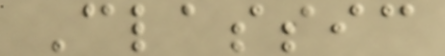Classic
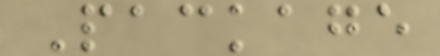Package
